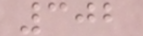302
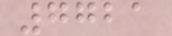7721
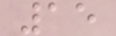15
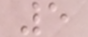5
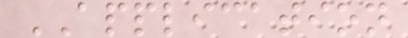APPLICATION
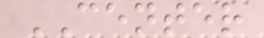CENTER
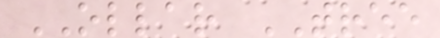OLLAR TREE
